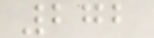272
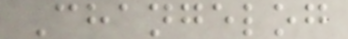Changelog
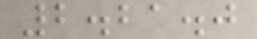2.21.0
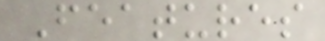Features
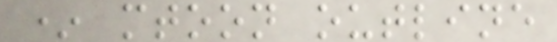* mtoon outline
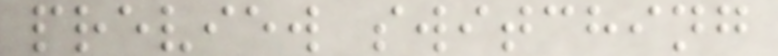preview switching
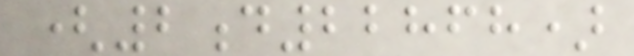(2d22868)
